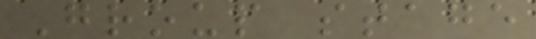Group stage
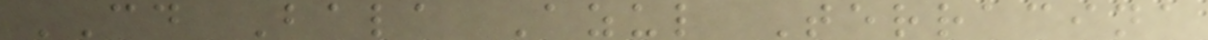CD Bala Azul Terracina
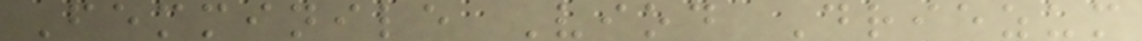Femminile Viod Driezum
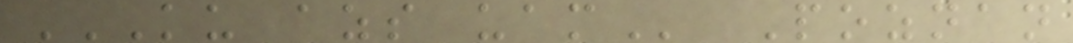KU AZS UAM Poznan
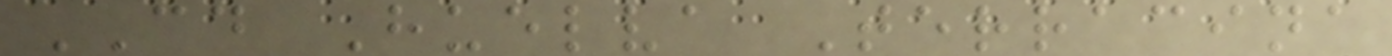CD Huelva Terracina
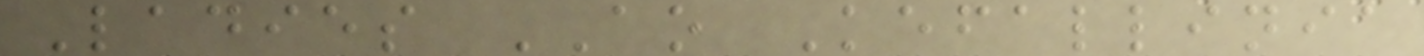Ladies AO Kefallinia
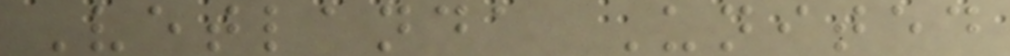Vetlanda United
